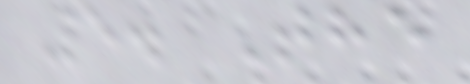5. The
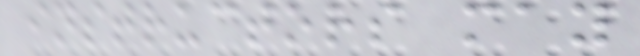instructors may
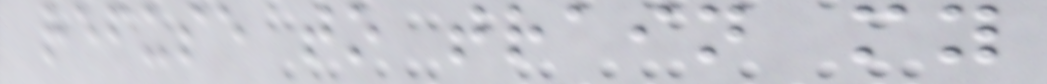refuse to train my
